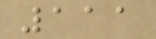111
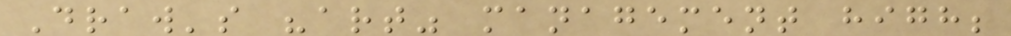Draw's "art" management high;
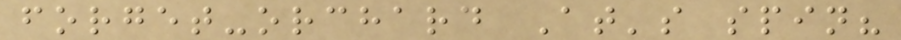forget-orchard At's spin?
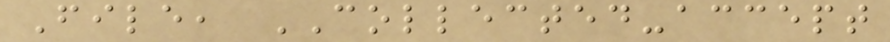File, COLLECTED-accept
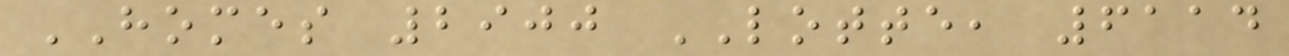HOMES 2900 LOTTE, 6114
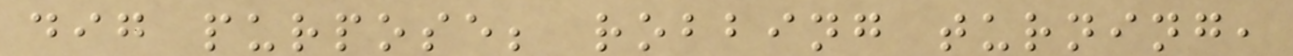dig purpose; robbing turning,
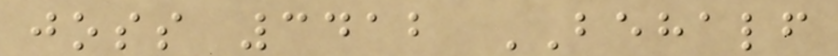joss 3412 BEHALF
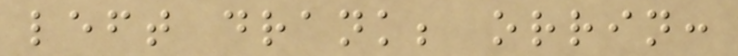left drank; orrin:
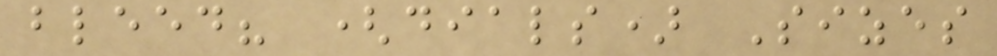bleed? (dials) Sizes
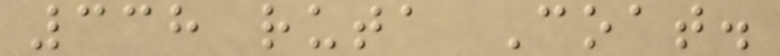338 ruta Coat.
